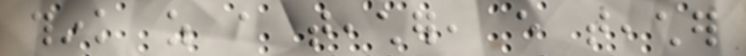think as a teacher, every teacher
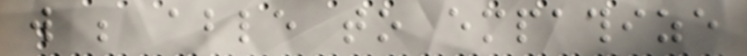will be able to empathize
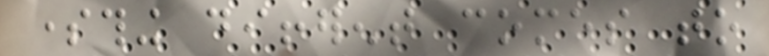something different comes to
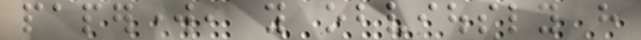paperwork, you obviously have
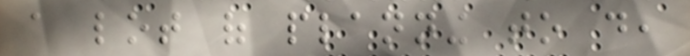a lot of planning to do,
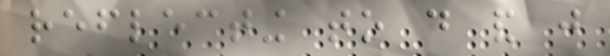reflecting to do and just
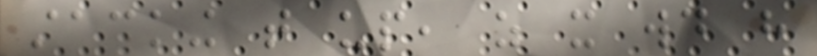stacking that up, as it would have
